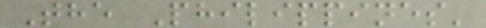The Philippines'
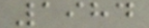1984
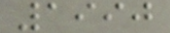1990
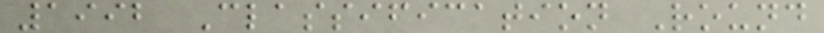1992 Classification Round
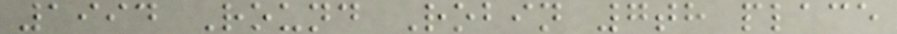1994 Round Robin 7th place
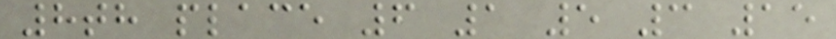8th place 6 1 5 3 15
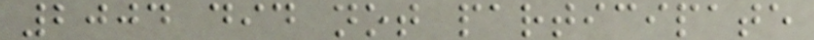2004 did not participate
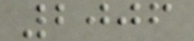2006
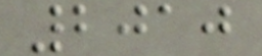2010
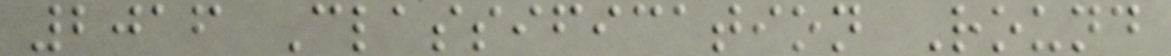2016 Classification Round
